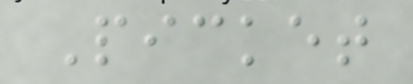Picket
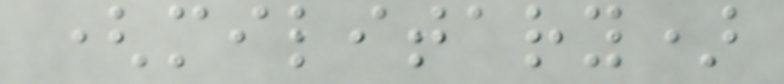(military)
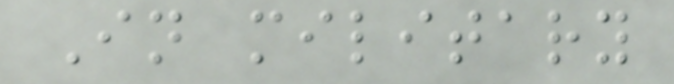In military
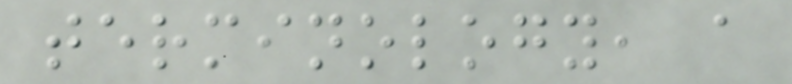terminology, a
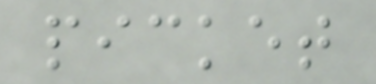picket
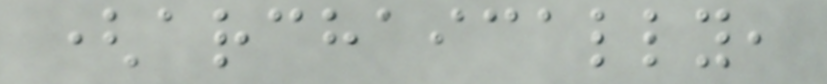(archaically,
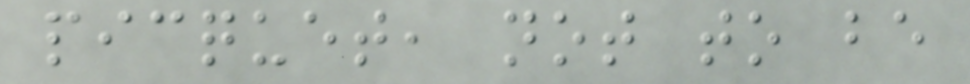picquet, not to be
